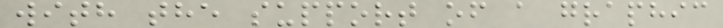with the support of a graphic
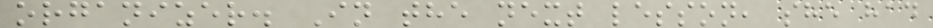organizer. In the next lesson, she had
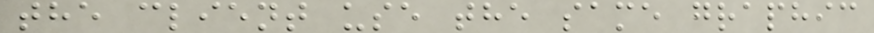the client use the same graphic
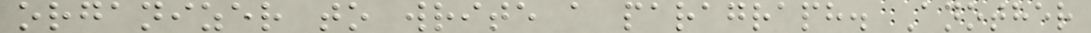organizer to write a paragraph. Another
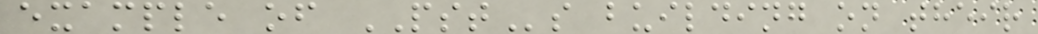example of PSTs building on their
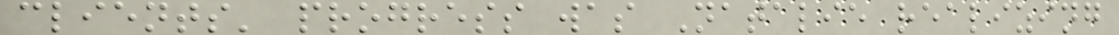clients' progress was Natalie realizing
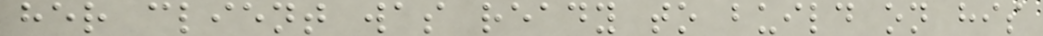her client was ready to build on his
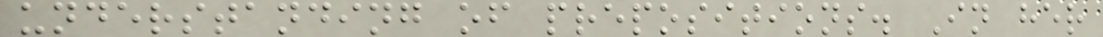understanding of prepositions. In her
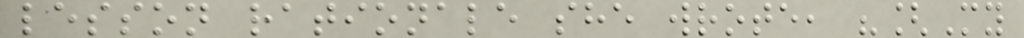lesson rationale she wrote, "[My
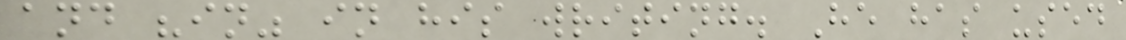and "in" in his writing. He has used
